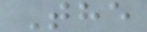The
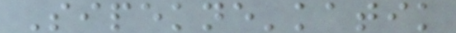Sipekne'katik
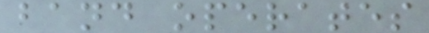band operates
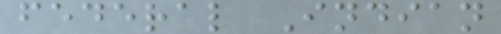federal Indian
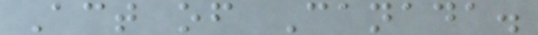Act of Canada.
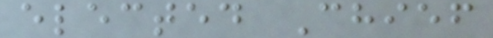elected Chief
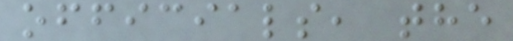officials, the
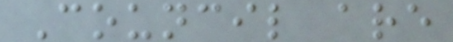Council are
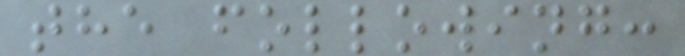the following:
